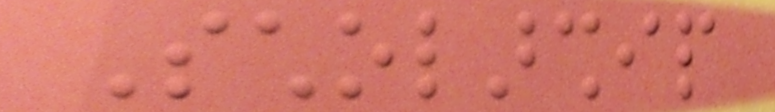Scholarship
